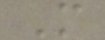M
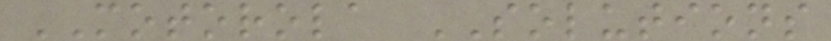MOTOROLA SOLUTIONS
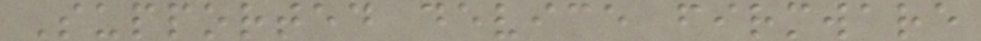Supported device firmware
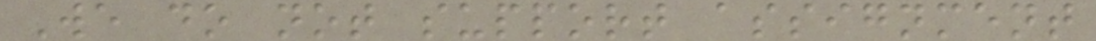We do not support assignment
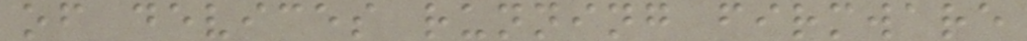of devices running firmware
